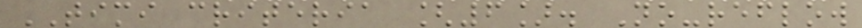TIMI criteria [6]. No-reflow
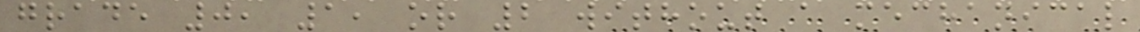grade 0, 1, or 2 without a mechanical
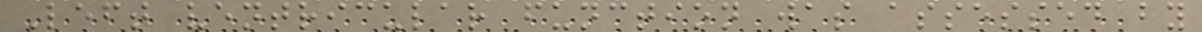Left ventricular function was assessed by
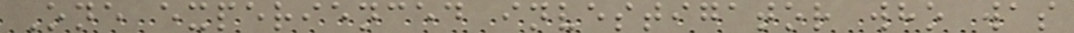One experienced investigator who was
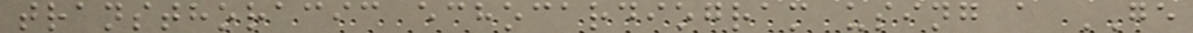transthoracic echocardiogram using a GE
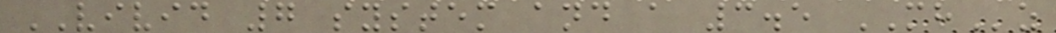VIVID 7 system and a 3.5 MHz
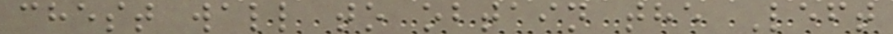chest wall to obtain the Left
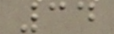34
